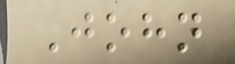John
